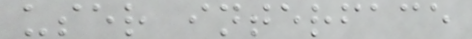user interface
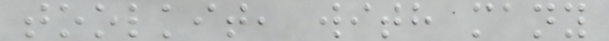toolkit, with many
